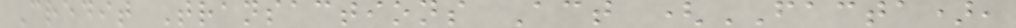Credit Transactions Act (FACTA),
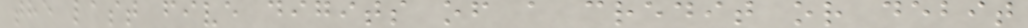the last five digits of a credit or debit
